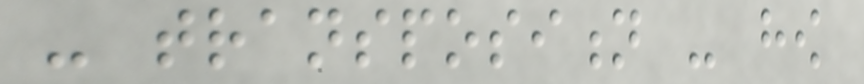- transposition - how
